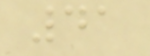41
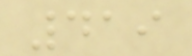419
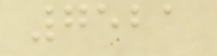7521
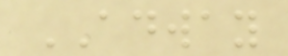ADWAY
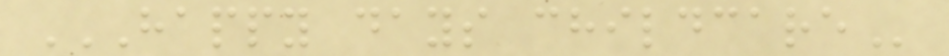HAPPY DAYS CHILDCARE
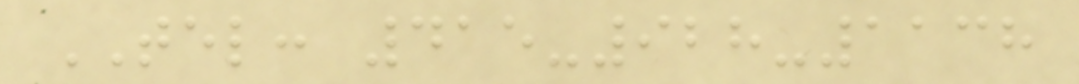TEL: 415-928-1138
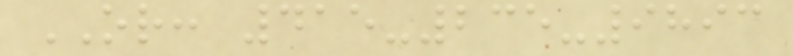OR: 415-235-9893
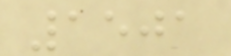1501
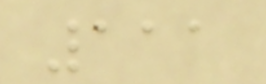111
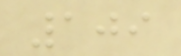109
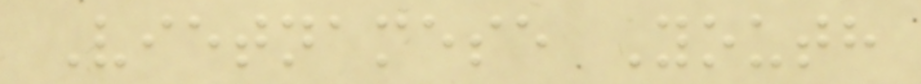Vietnamese Youth
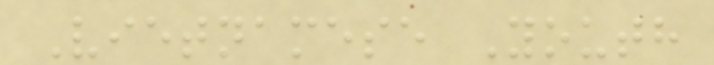Vietnamese Youth
